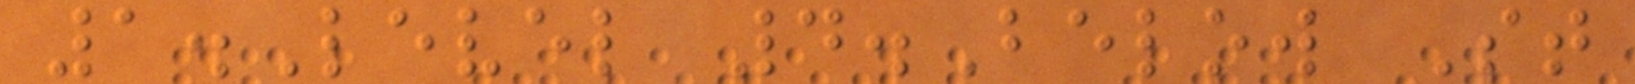1.Level 4.Below St
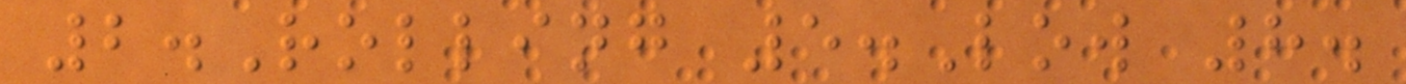2.Rolling 5.Low 8.
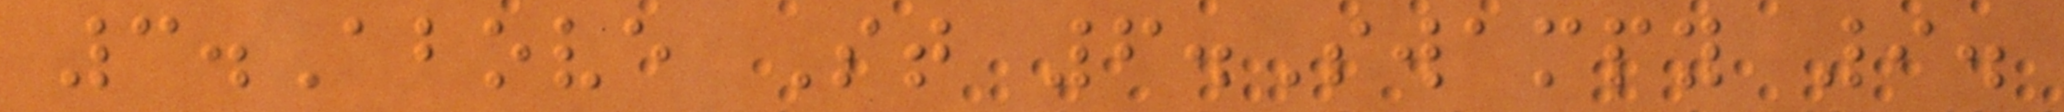3.Above St 6.Swampy 9.
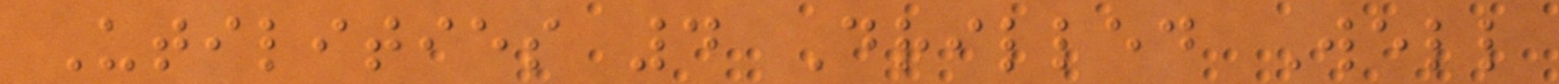Utilities 4 Drilled Well
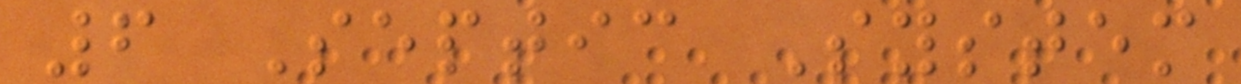6 Septic System
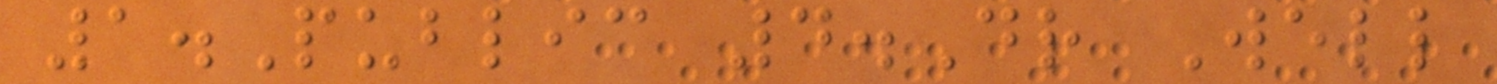1.Public 4.Dr Well
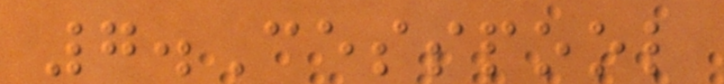7.Cesspool
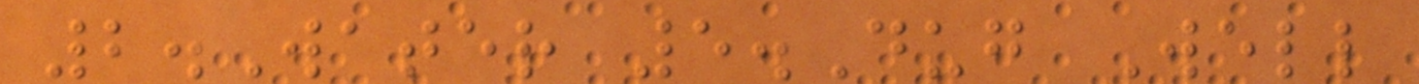2.Water 5.Dug Well
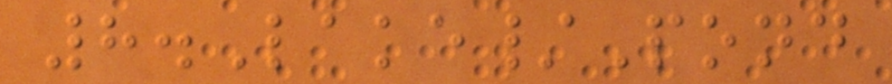8.Lake/Pond
